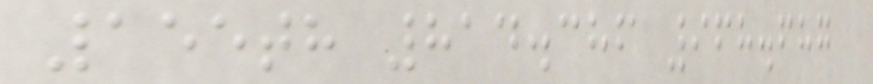155th 814.386 968.687
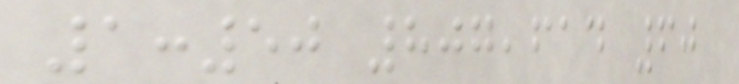1:50 807,614 60
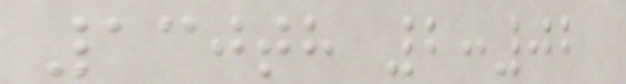130th 2:02
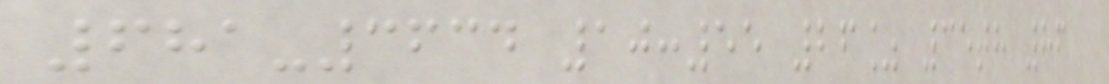681-3634 10:55 26% 35th 86
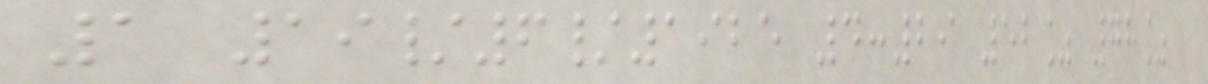1 19/6/1925 4:29 52% 78%
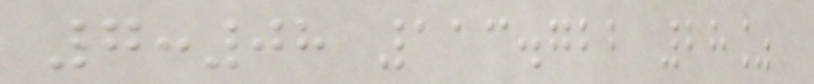7:08 113.722 28%
